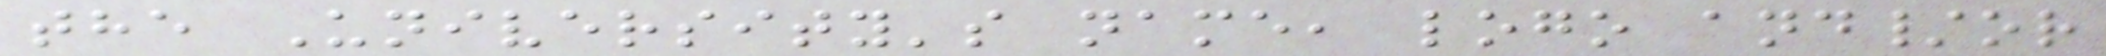the University's name, logo and/or
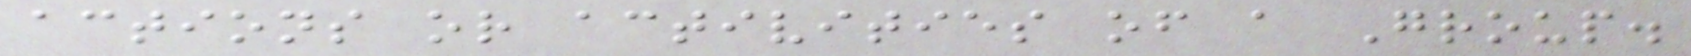actions or activities of a Group.
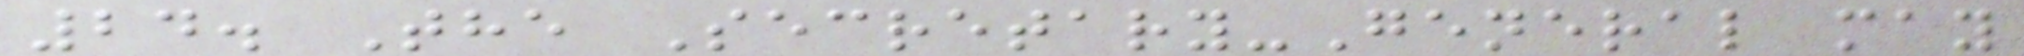24. The Secretary-General may
